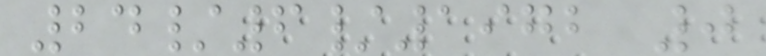24/6/1972 0
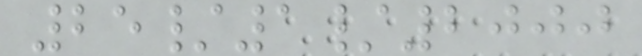25/1/2000
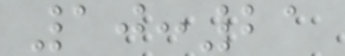10:21
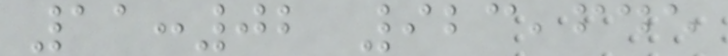11:02 923,645
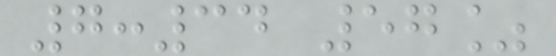7:34 57%
